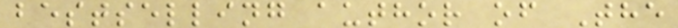bestselling author of The
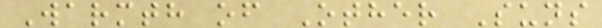Warmth of Other Suns
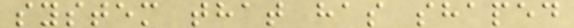system that has shaped
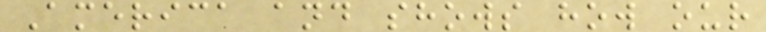America and shows how our
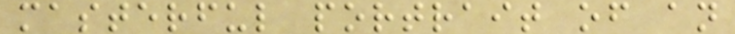masterful portrait of an
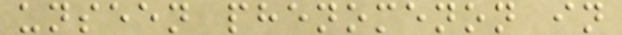unseen phenomenon in
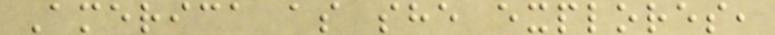America as she explores,
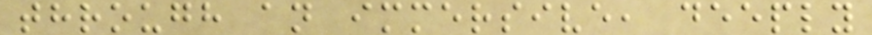through an immersive, deeply
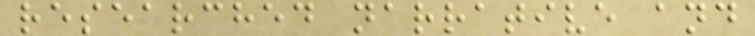researched narrative and
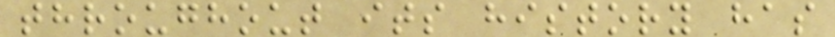throughout its history has
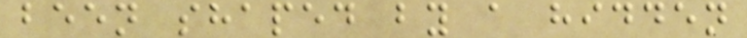been shaped by a hidden
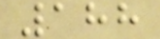188
